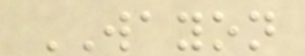WAYON
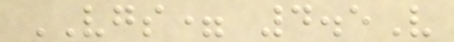VGS= 4.5V
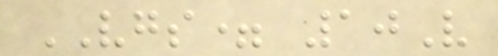VGS= 10V
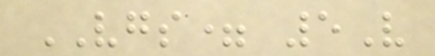VGS= 5V
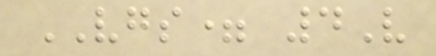VGS= 4V
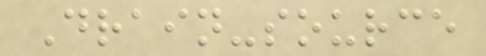Drain-source
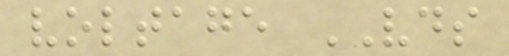voltage VDS
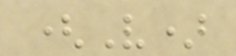(V)
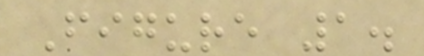Figure 1.
